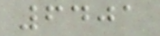6401
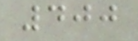400
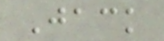Jack
